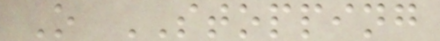O STOPPING
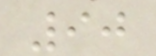90
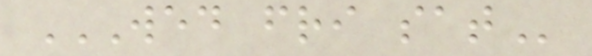WED FRI SAT
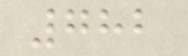782
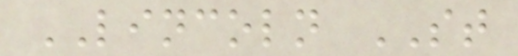LINCOLN ST
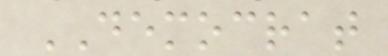DEMOCRAT
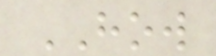HOW
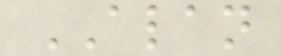ALAN
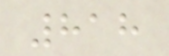818
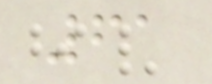61
